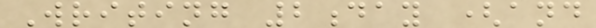Writing 2day (and
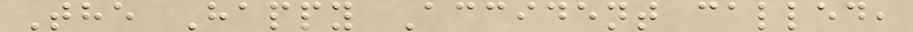The Happy Accident called,
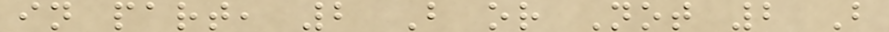in part, 2 B or Not 2 B
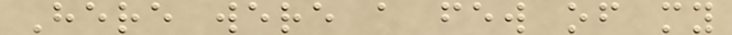Here were a few of my
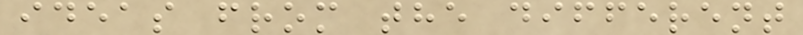ideas from the different
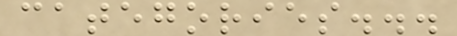categories...
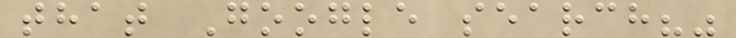that Google search?"
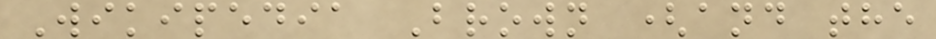Wikipedia Brown (and the
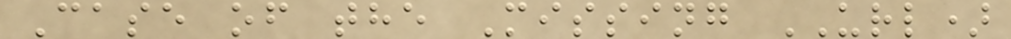Case of the Missing URL)
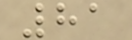81
